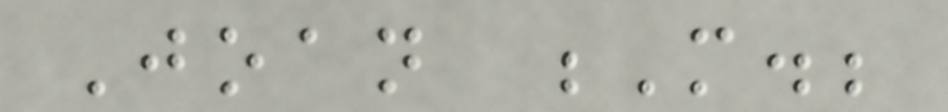Joan M.;
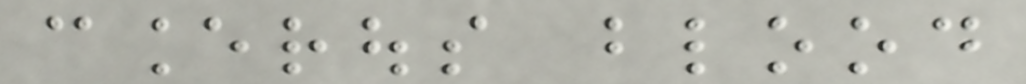cancerous blood
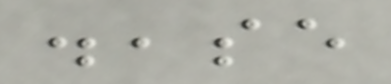disease
